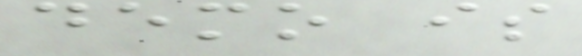demo is
